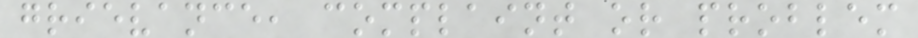grievance, complaint or problem
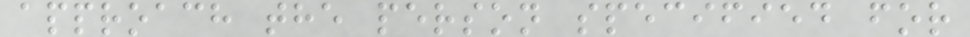approach the person specified for
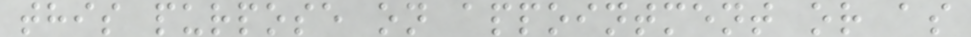this purpose on appointment or as
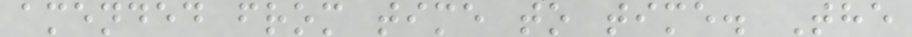amended from time to time. The
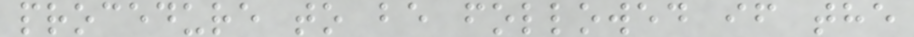procedure to be followed if the
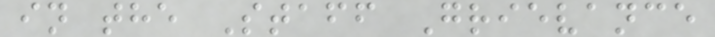in the Staff Grievance
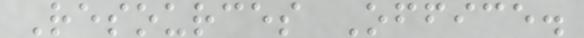Resources Office.
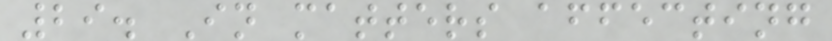29. In matters affecting
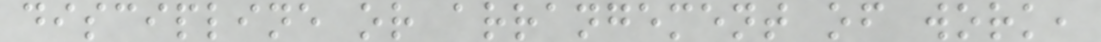discipline or arrangement of work,
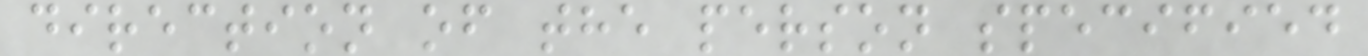direction of the person specified
